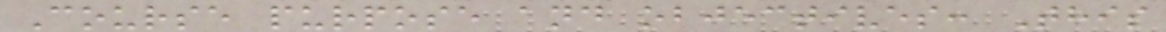Course purpose and objectives: This
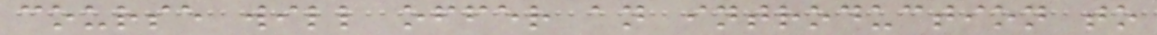course will offer an introduction to
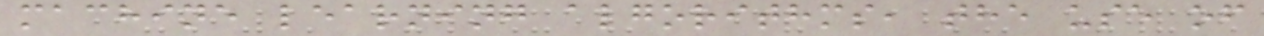machine learning algorithms, the use of
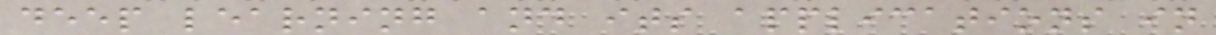deep learning and its applications in
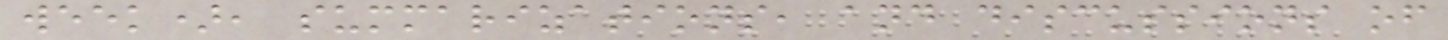week), summarizations, and discussions of
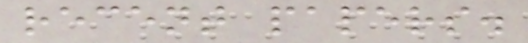recent papers.
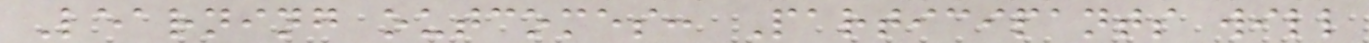Learning outcomes: Participants will
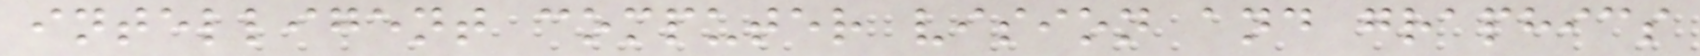intelligent computer vision and graphics
